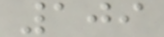109
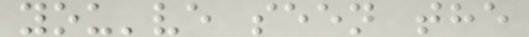you've seen the
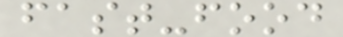fast-food
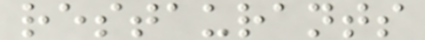restaurants
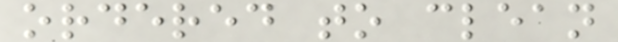ordered to clean
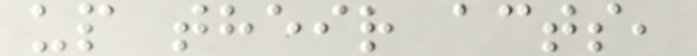up their acts,
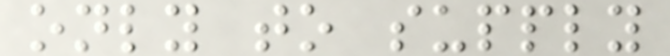only to supply
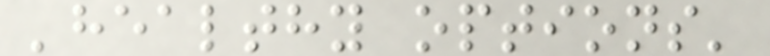'healthy options'
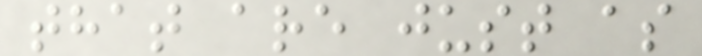that are just as
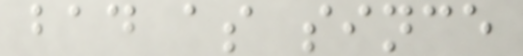bad as since
